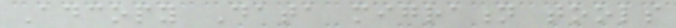Adcopy Data migration tools
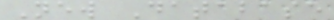New Database
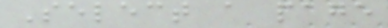Select a page
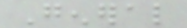General
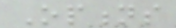Options
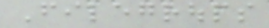Filegroups
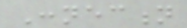Connection
